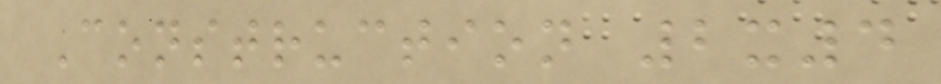Construction 2x4
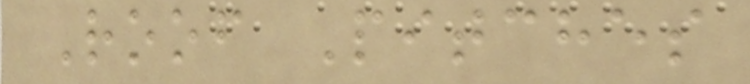Roof Pitches
